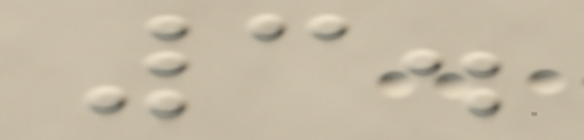3.
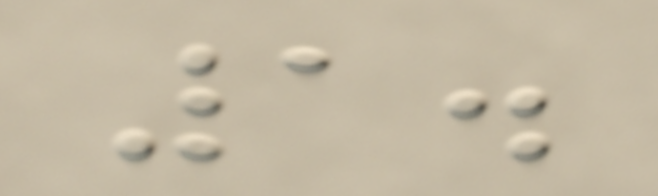1.
